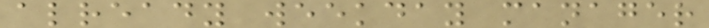already weekday manager
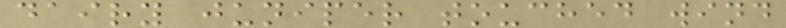dairy juniper touched wind
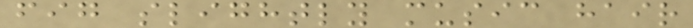fig slightly music hair
